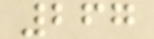267
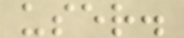user.
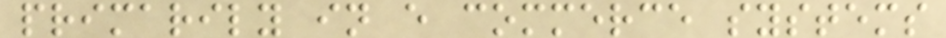primarily in e commerce systems
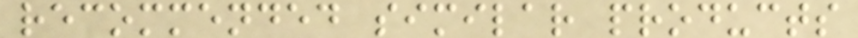recommended similar products
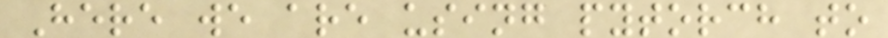Here we are using pytorch to
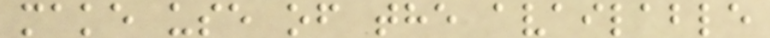make use of the available
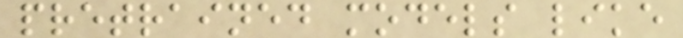pretrained models like
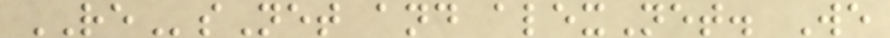REsNet and alexNet. We
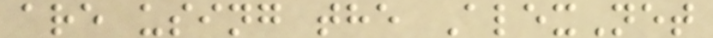are using the AlexNet
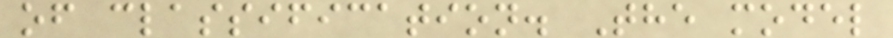of classification. The model
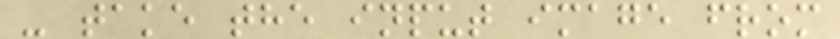- take the input image from
